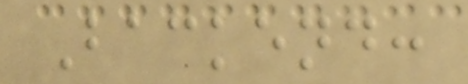Backend:
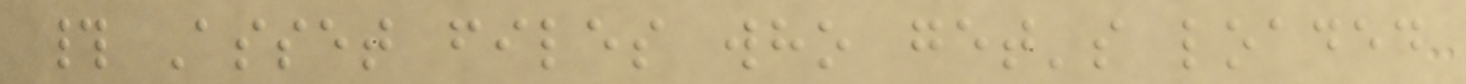# Asset files who get's loaded
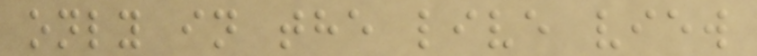only in the live view
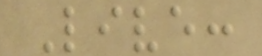Live:
